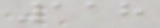118
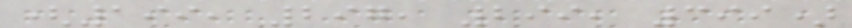(199, 297, 299, 399)
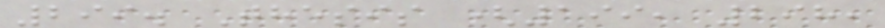299. Thesis (199, 298,
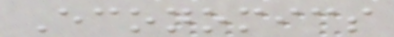Economics
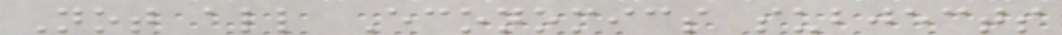Not all Economics subjects
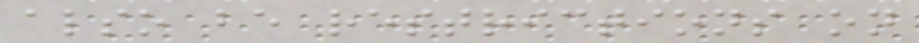also be restrictions on
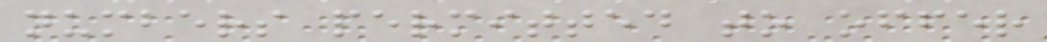numbers permitted to offer
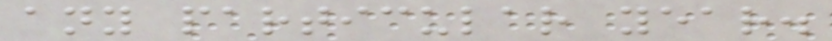any particular year.
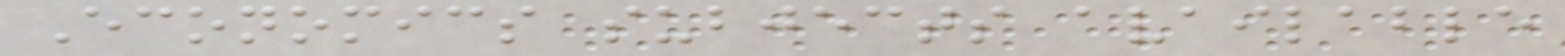Economics subjects available
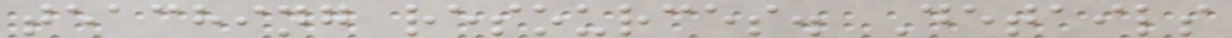teaching resources. Details
